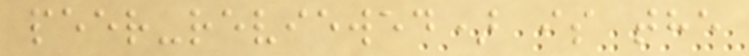peer-reviewed) is the
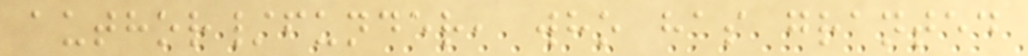author/funder, who has granted
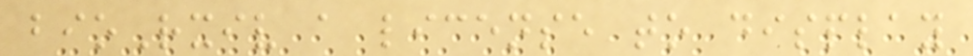bioRxiv a license to display
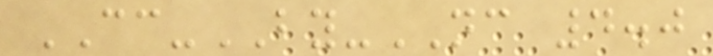CC-BY-NC 4.0
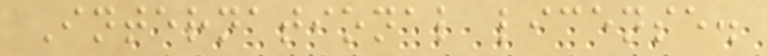International license.
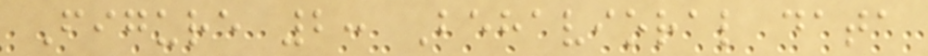Figure 2: Behavioral data
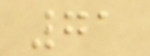71
